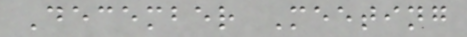December Meeting
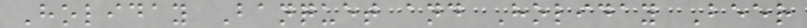Holiday Banquet and Holiday Beer
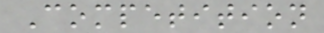Competition
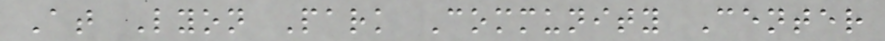At Lyon Park Community Center
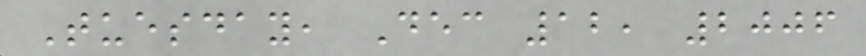Tuesday, Dec 12, 2006
